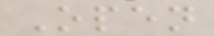Open
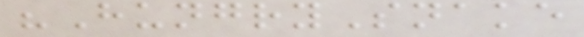"HungrySnake
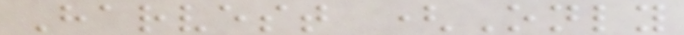Harvest (Only
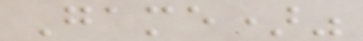Game)"
